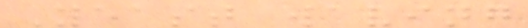Yeast waving
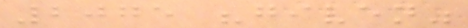2075 "given"
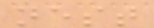nest
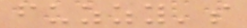fuzzy's
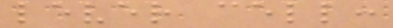lever cell:
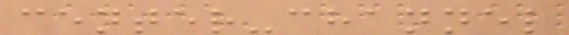center-channel
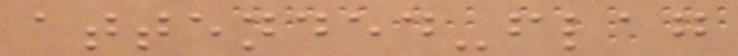attended-flag
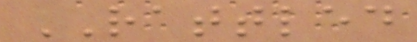RATTLED
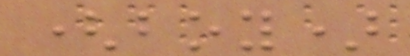(boy)
